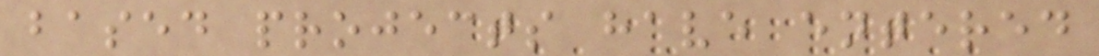based projects have entered
